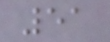51
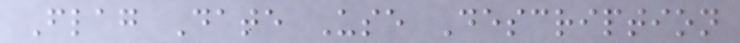Flag Date Use Description
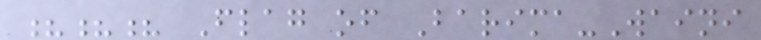??? Flag of Barima-Waini
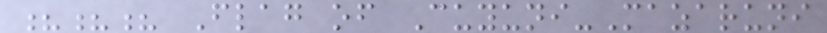??? Flag of Cuyuni-Mazaruni
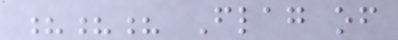??? Flag of
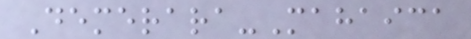Demerara-Mahaica
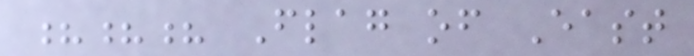??? Flag of East
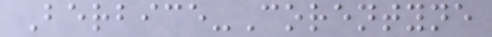Berbice-Corentyne
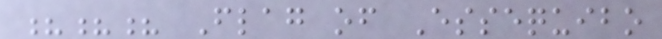??? Flag of Essequibo
